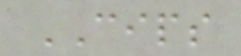CIPS
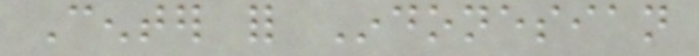Center for Indonesian
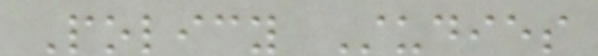Policy Studies
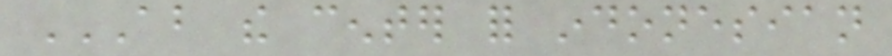ABOUT THE CENTER FOR INDONESIAN
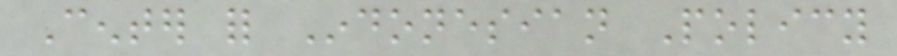Center for Indonesian Policy
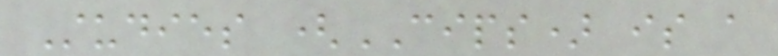Studies (CIPS) is a
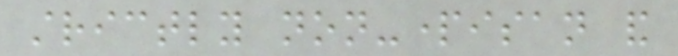strictly non-partisan and
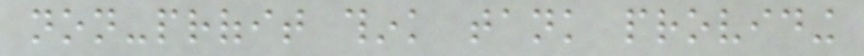non-profit think tank providing
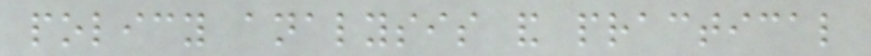policy analysis and practical
